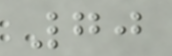70
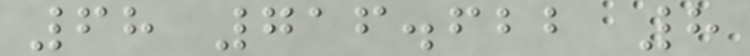68 716.622 8
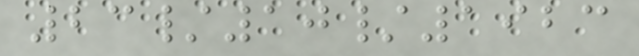23/10/1923
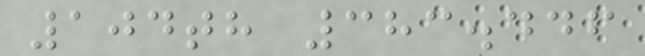104th 383.446
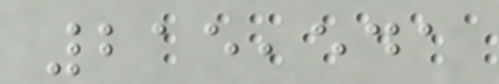215,541
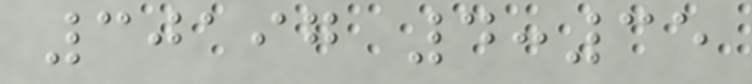30197 4:35
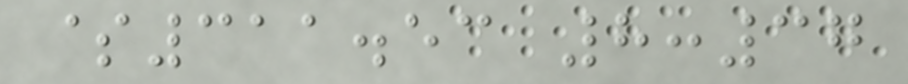$311.53 8:37
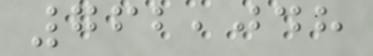762,048
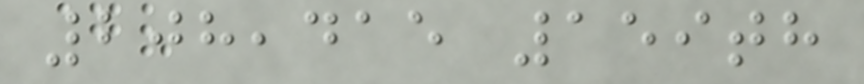208,415 159th
